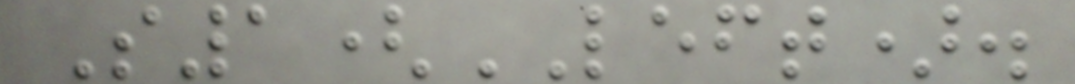S1(LEFT).
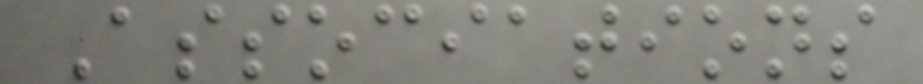Associations
